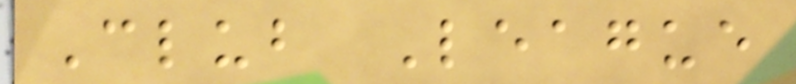Club League
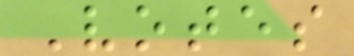Votes
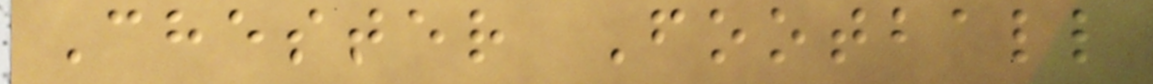Chester Football
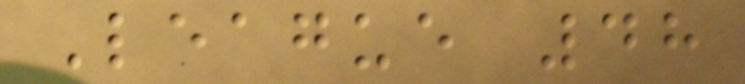League 48
